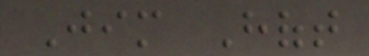Jim Hoft
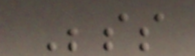Besides
